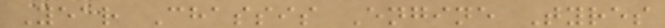Year Chassis Engine Tyres
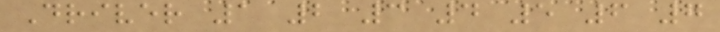Driver 1 2 3 4 5 6 7
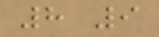8 9
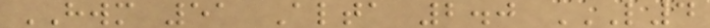HWM 51 Alta 2.0 L4
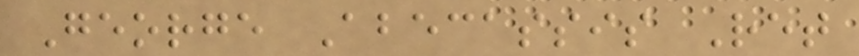George Abecassis Ret
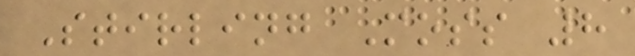Stirling Moss 8
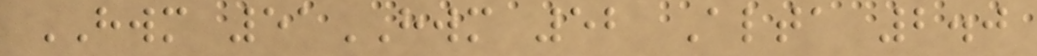HWM 51HWM 52 Alta 2.0
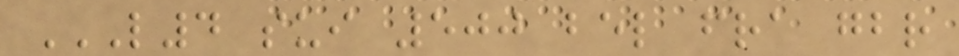L4 SUI 500 BEL FRA GBR
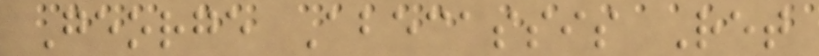George Abecassis Ret
